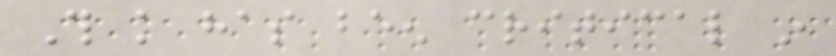This knowledge has been critical in
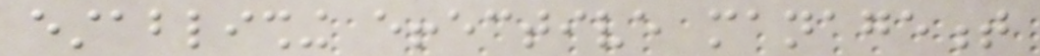establishing effective management
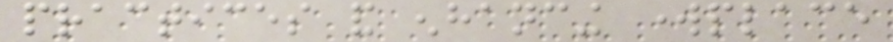practices and enhancing workplace
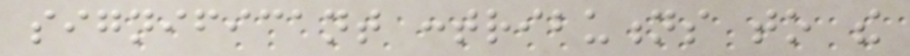significant contributions to the
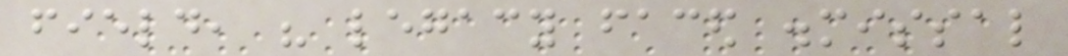field, his legacy faced dismissal
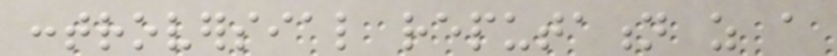controversial reputation as a
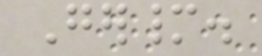Germany.
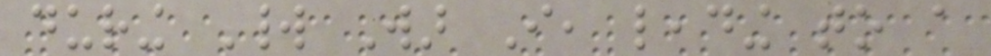during World War I, leading to a
